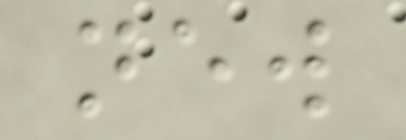new
